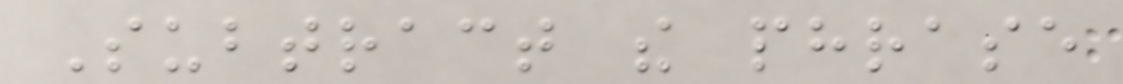Subtract the phrase
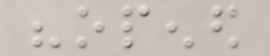"opened
